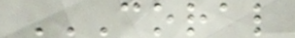CORAL
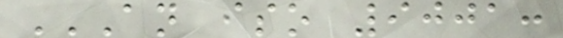AN ISO 9001:
